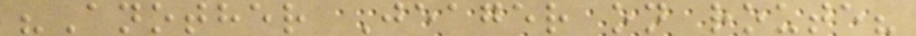"Another Jeager on route?
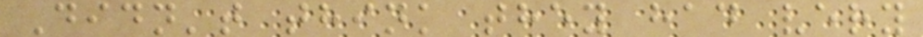Didn't think they had very
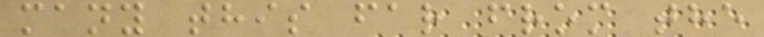many this far from the
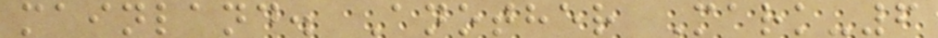mainland. Another Mark-6
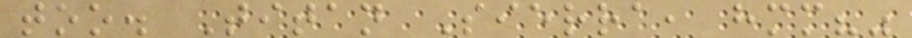too. Titan Sierra, hmm?"
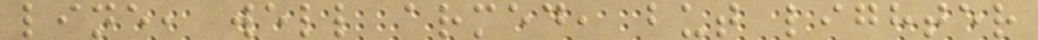line, well armed, but lighter
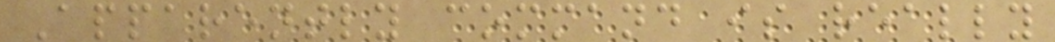Apparently command is really
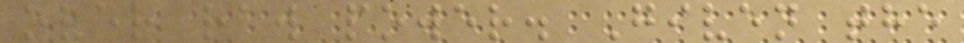over raw power. Given the
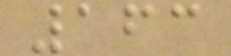163
